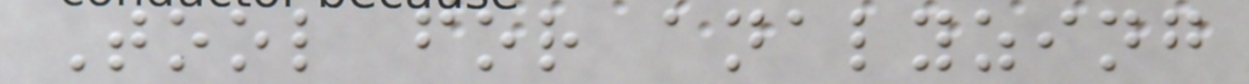Tool for analyzing
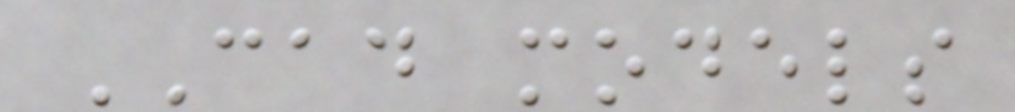CAD models
